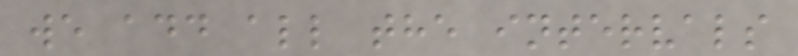we add all the intervals
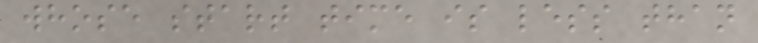whose start time is less than
